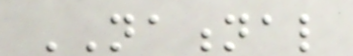NATIONAL
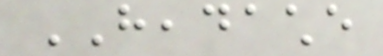HEADACHE
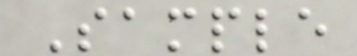Sample
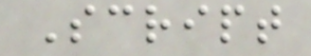Script
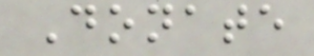Donate
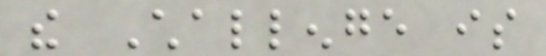the Challenge is
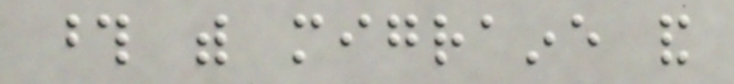those with migraine and
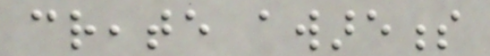create awareness
